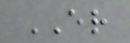ER
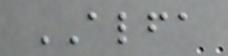ALFA
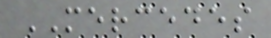MERCEDES
